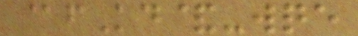@fKd&-wqe
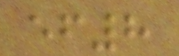ef8
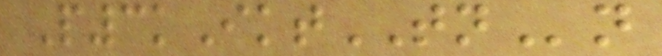P3kIktTNn
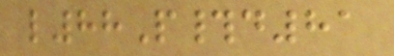l88P#d81
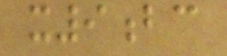x9bc
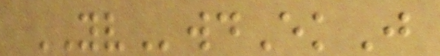YVwdEkJ
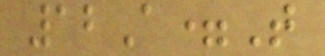12A=T
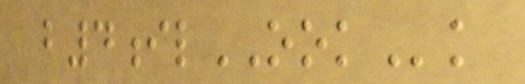b4ilOOKk
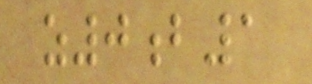z0b1
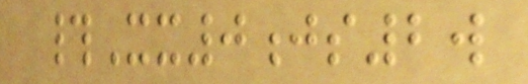#Xx0js2w
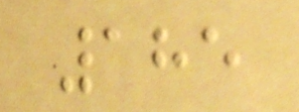185
